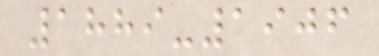1889-1906
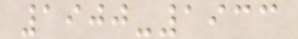1900-1933
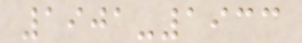1901-1933
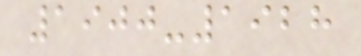1900-1928
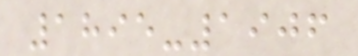1895-1906
